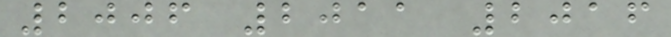2006 2011 2016
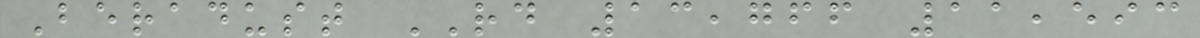Beradust RD 13,766 11,593
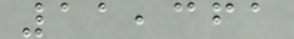11,361
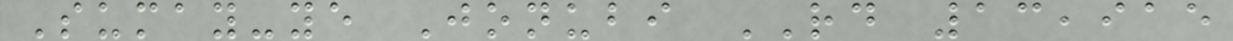Sumay-ye Jonubi RD 13,915
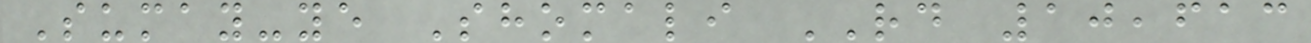Sumay-ye Shomali RD 10,613
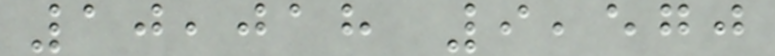10,018 9,570
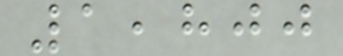1,800
